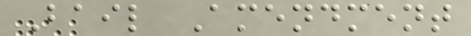Bail Amendment
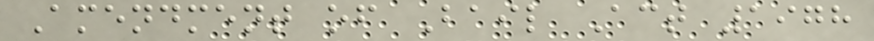Amendment of Bail Act 1978
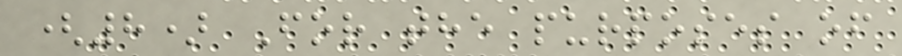(8) For the purposes of
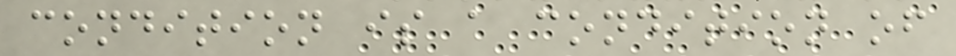condition is a condition of
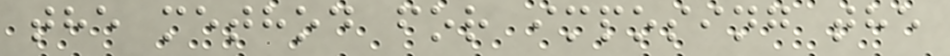the method for imposing the
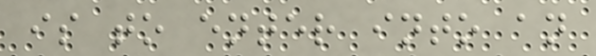is to enter into an
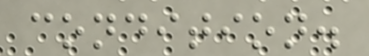condition.
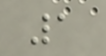1
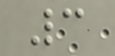3
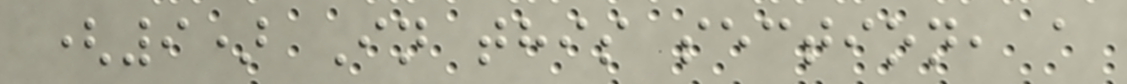(9) In this section, a
